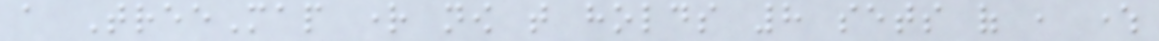a TreeMap right now that holds 8 sets of , where
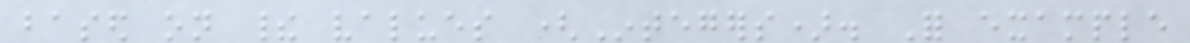based on their values (Integers). For example
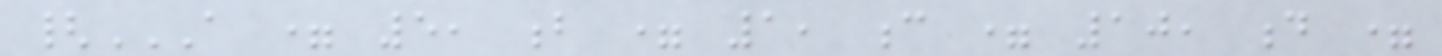{A = 5, B = 1, C = 10, D =
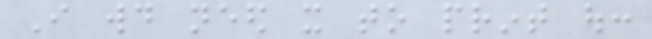I would need it to print out:
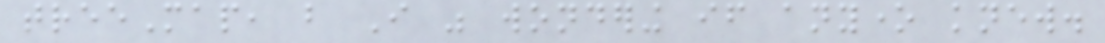treeMap, but I was wondering if anyone knew.
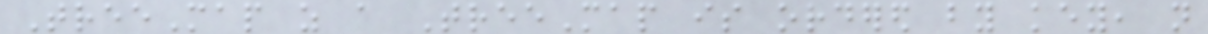TreeMap as a TreeMap is ordered by key, not
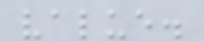value.
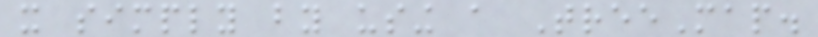it simply by using a TreeMap.
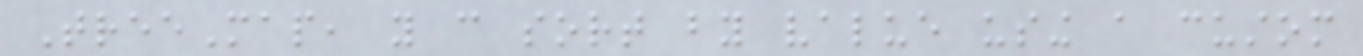TreeMap, you can sort by value using a custom
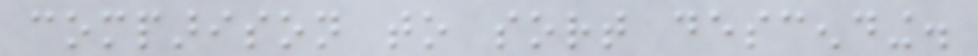comparison to sort descending.
